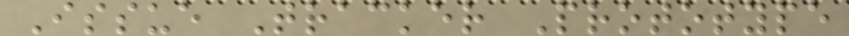Issue Tracker Prototype
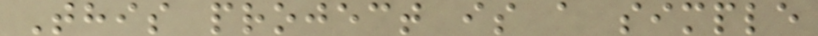This project is a simple
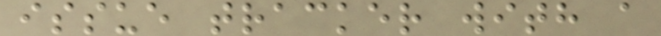issue tracker with a
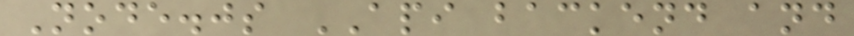Node.js API backend and
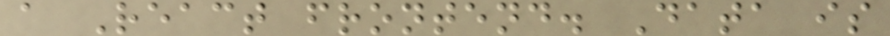a React frontend. Data is
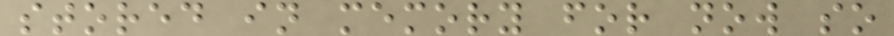stored in memory for now so
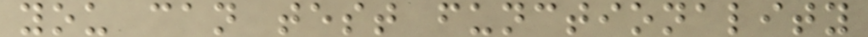you can test functionality
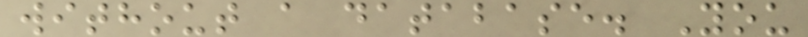without a database. You
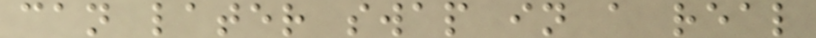can later swap in a real
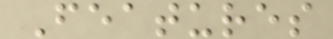Features
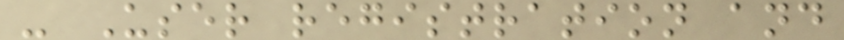- User registration and
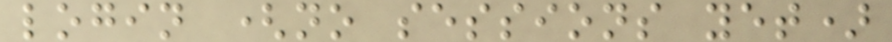login (no sessions yet)
